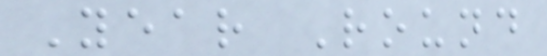Year Round
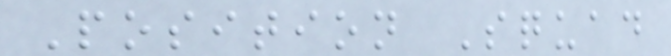Position Squad
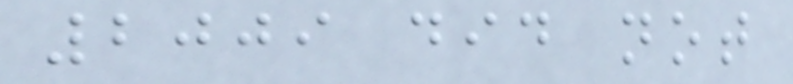2009 did not
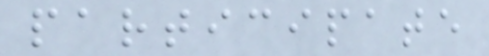participate
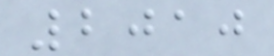2010
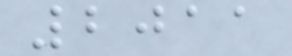2011
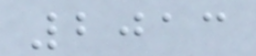2013
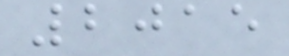2015
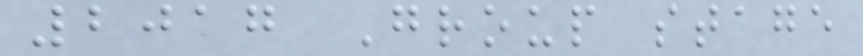2017 Group stage
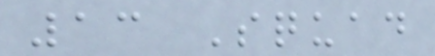13 Squad
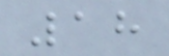18
